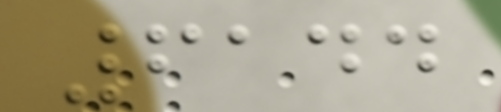6144
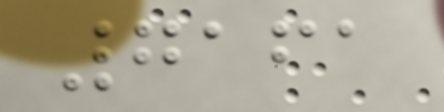7161
